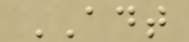ADT
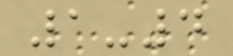1-4
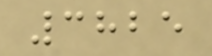3825
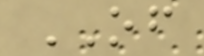OF
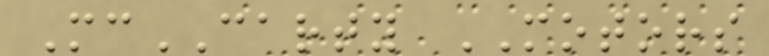McCARTY MOTORS
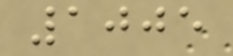1005
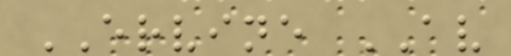ERVINE AV
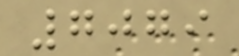7079
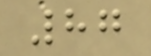87
